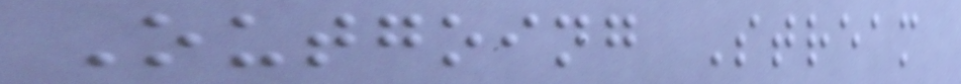Outgoing Stream
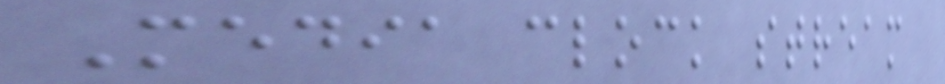Media clock stream
